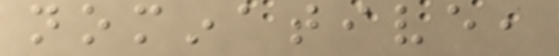nominative,
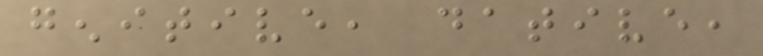genitive, dative,
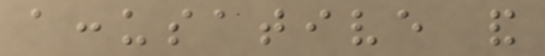accusative and
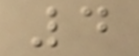4
